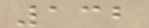132
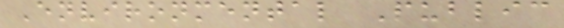Environmental Public
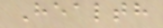Health
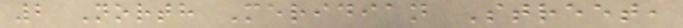2 North Meridian Street,
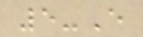5-E
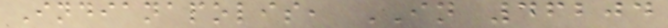Indianapolis, IN 46204
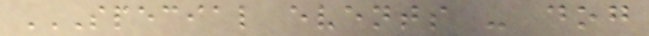SPECIAL EVENTS - DOG
